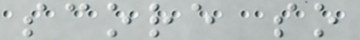score so
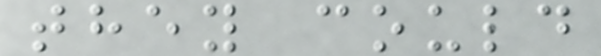they could
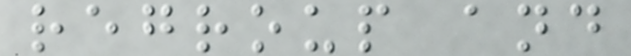regroup and
